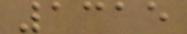1315
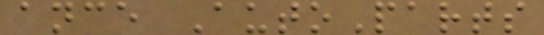ance AutoParts
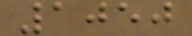1050
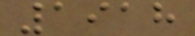1918
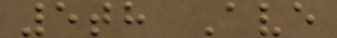5th Ave
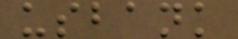usbank
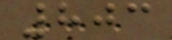803
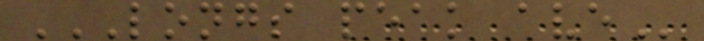LONGS PEAK AVE
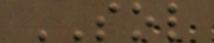SOL
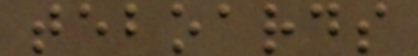teboards
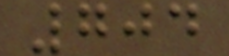704
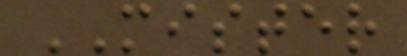MISTER
